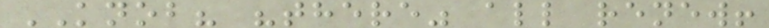KNOB? "there" all renew!
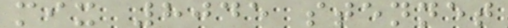mix 8045 stennet
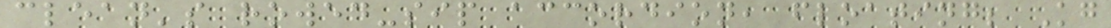clean's rowed-sip accordion, floating; Kg
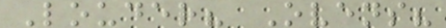Louder? Ovens?
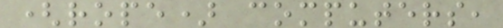(rope) computers,
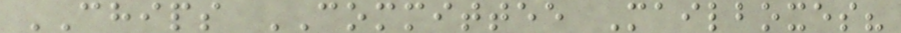CHIPS COMMITTEE Mailboxes?
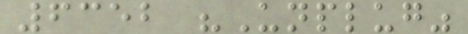6352 "Unplug"
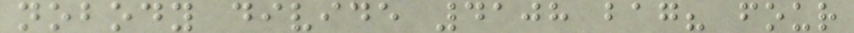nobody divide 4108 bag? four
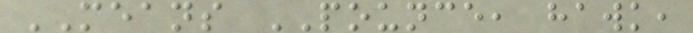MEANS POUNCE, hawk,
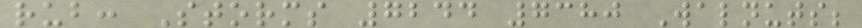rub: Storms 7244 7380 Walnuts;
